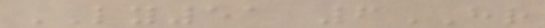LY51 6HR
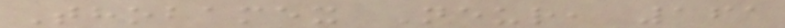Thobamex Neur, 161
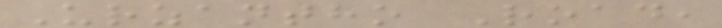Urzantho Road,
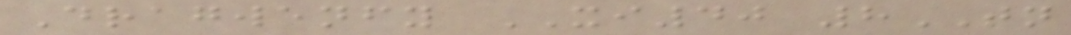Dragwenfy XI40 8TN
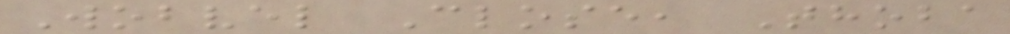Wobvel Close, Thoba
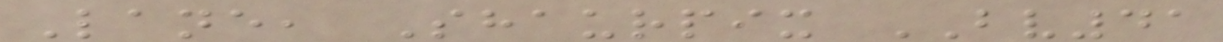Lane, Shaurpix BV41
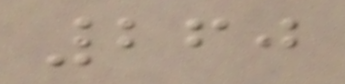260
